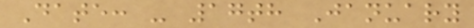Date: - 17th January
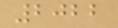2022
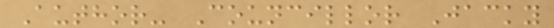Author- Councillor Jacky
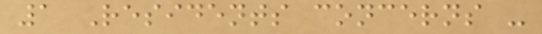1 Residents concerns -
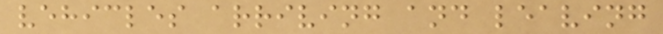vehicles arriving and leaving
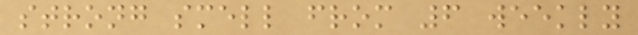strong smell from 6 weekly
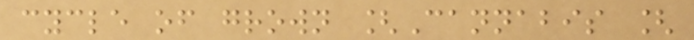cycle of grown [Cannabis [
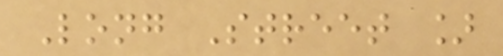Long Street ]
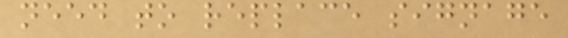need to replace signage
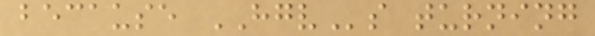because HGVs turning
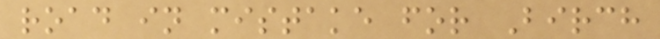road in mistake for Birch
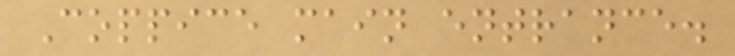Coppice main entrance.
